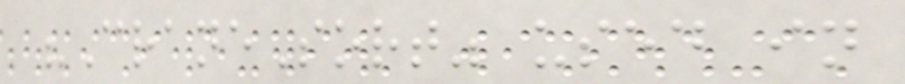"CraneSort" used in
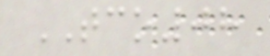TCO08
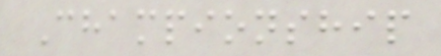Championship
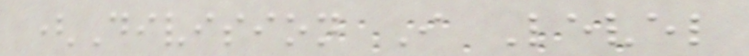(Division I Level
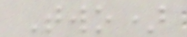Two)
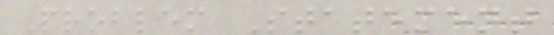Problem Statement
